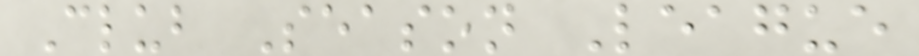Club Season League
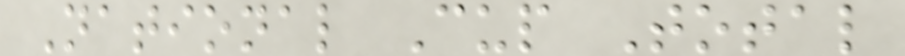National Cup Total
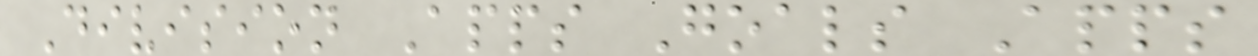Division Apps Goals Apps
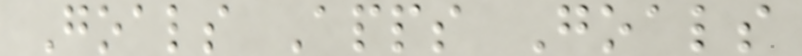Goals Apps Goals
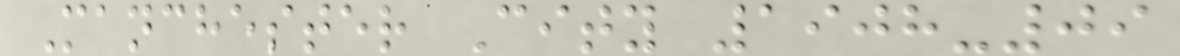Manchester City 1908-09
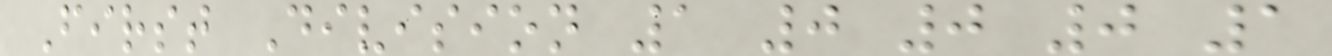First Division 1 0 0 0 1
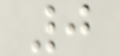0
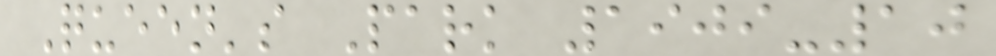Queen's Park 1909-10
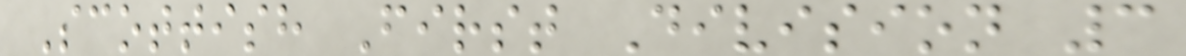Scottish First Division 3
